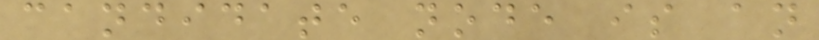candidate node is an
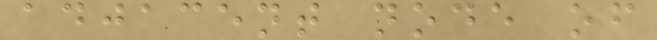adjacent node of
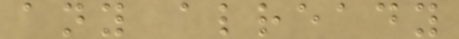any already
